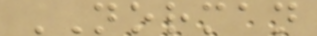NORMAN
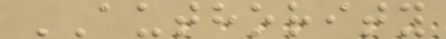AUTHORITY
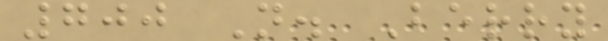700 N. Berry
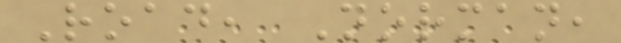Road, Norman,
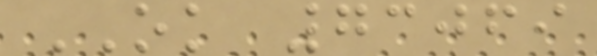OK 73069
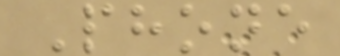Phone
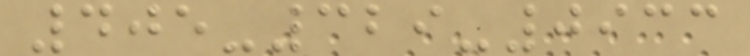405-329-0933
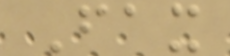Fax
